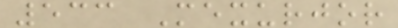533 Mexurjor
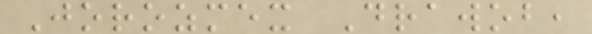Jorozmex Drawob,
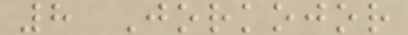8 Jorkojor
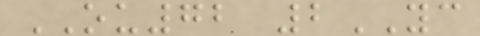OU72 2YC
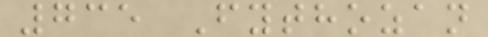735 Fythozan
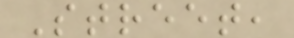Street,
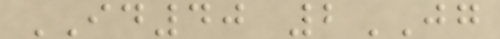ID40 2JG
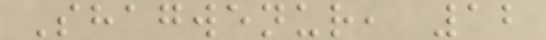Shagwenur, 12
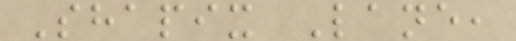Shapix Lane,
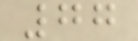77
